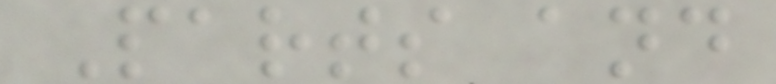Parts and
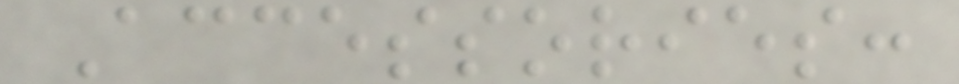Accessories:
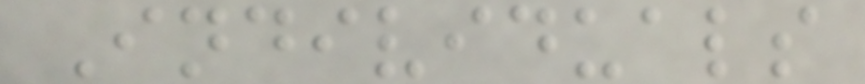Individuals
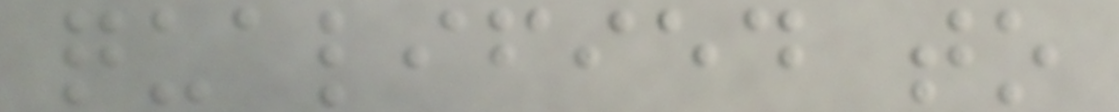qualified to
